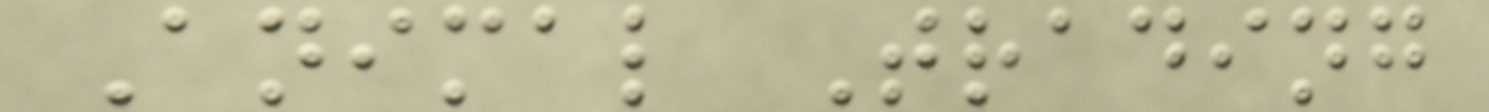Animal Trading
